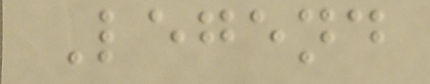Legend
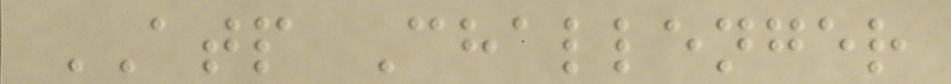ATP Challenger
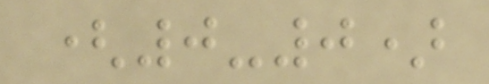(0-0)
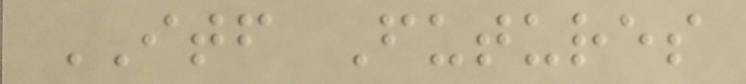ITF Futures
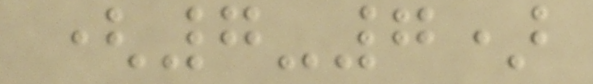(7-7)
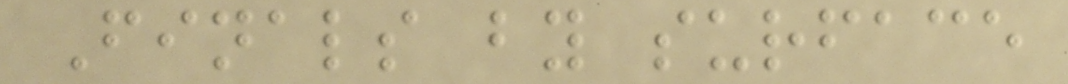Finals by surface
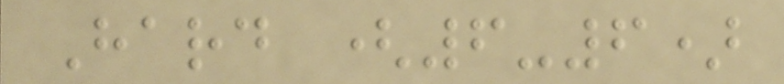Hard (6-6)
